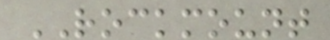ROCKMOUNT
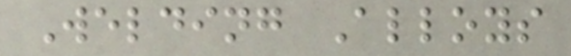Welding Alloys
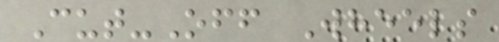Cut-Off Wheels
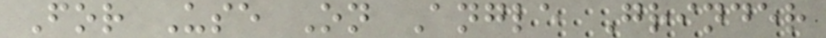For Use On Angle Grinder
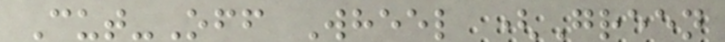Cut-Off Wheel (Green
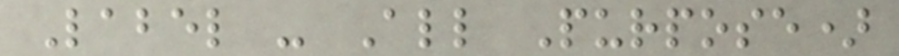Label - All Purpose)
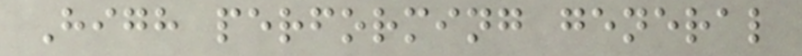High performing general
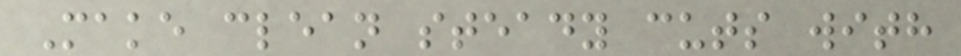Make clean steady cuts with
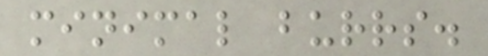minimal burrs.
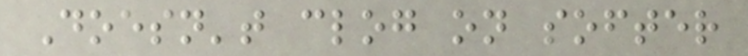Doesn't clog on softer
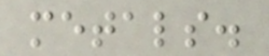metals.
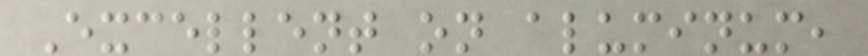Excellent on aluminum,
